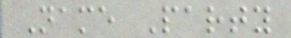Name Party
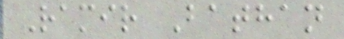Ramir Bathan
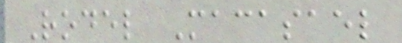Rodel Macasael
